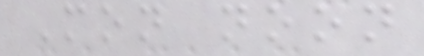Mon noon
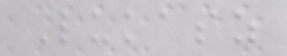Lukasz
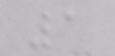1
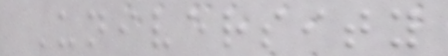University
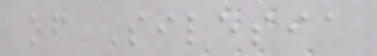of Silesia
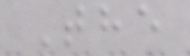The
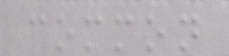common
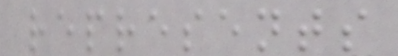represents
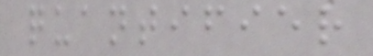quantifier
